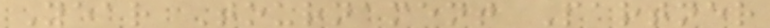Year Tournament Partner
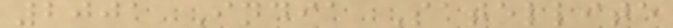2001 India Satellite
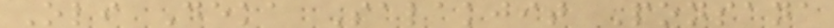Oli Deka Salakjit Ponsana
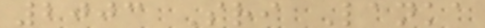2003 Sri Lanka
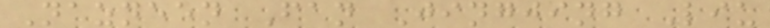Nazneen Fan Jingjing Liu
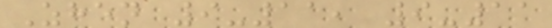Zhen 9-11, 9-11
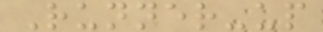Runner-up
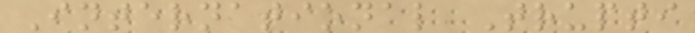International Trupti
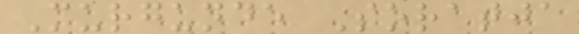Murgunde Soratja
